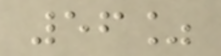56%
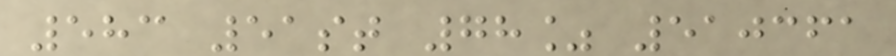583 51st 78% 510361
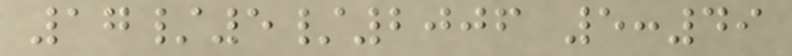17/5/2006 5:49
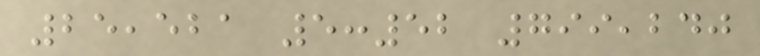25,521 5:52 799,240
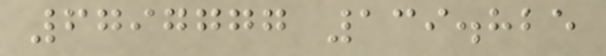6797777 139.825
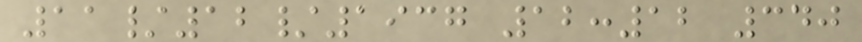11/12/1937 12:12 340
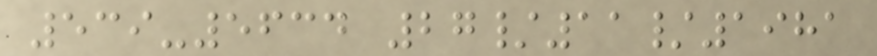539-5634 27/11/1981
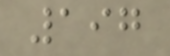197
